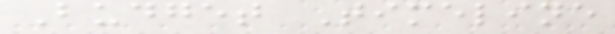Budget Timeline
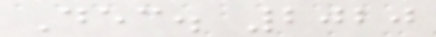Dec. 2020
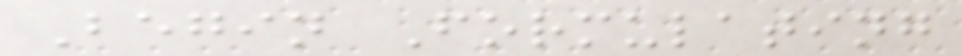Begin Formulating
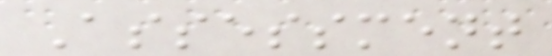Assessment
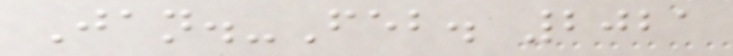Jan.-Feb. 2021
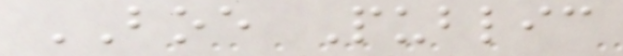BOE Public
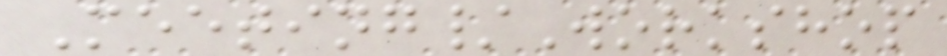Meeting/Workshop
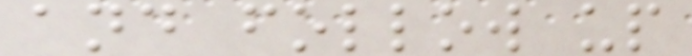and follow up
